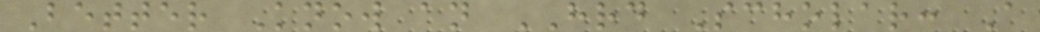Better Know an HRD Scholar: A
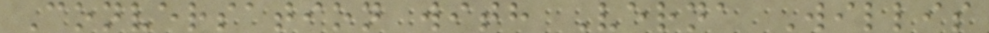Conversation with Verna Willis
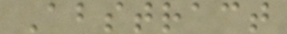Abstract
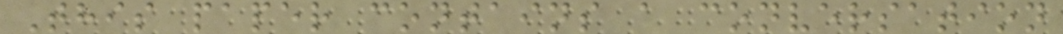This paper contains a conversation
